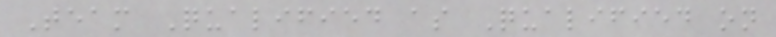Team Qualified as Qualified on
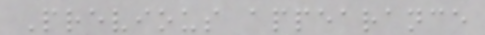Previous appearance
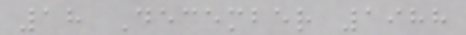18 December 1988
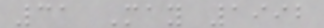31 May 1992
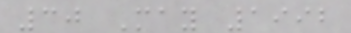30 May 1992
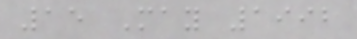15 May 1992
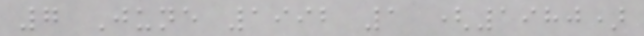7 June 1992 1 (1980)
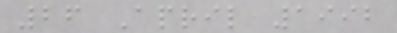26 April 1992
